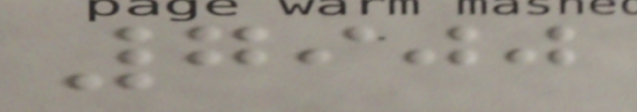7900
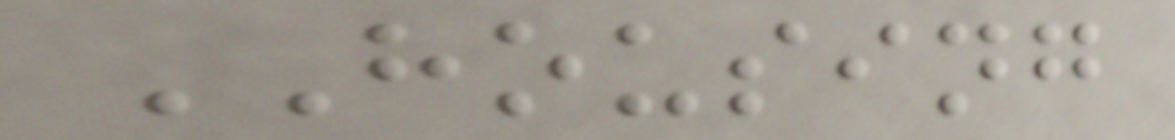HOUSING
